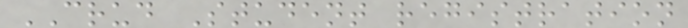CRUD Student registration
